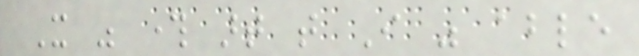It was through art that I was able
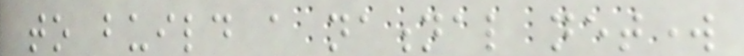to build a national network
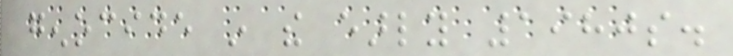genocide in the early 1980s.
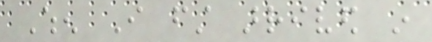When I first arrived in
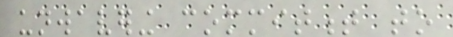unwavering commitment to
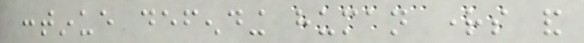continue defending human rights and
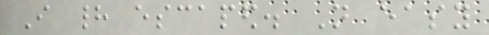I had escaped. Not easy
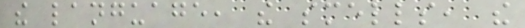the language, the smells, the
